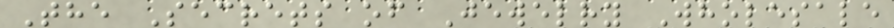The Secrets of Jewelry Wholesale
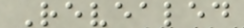Revealed
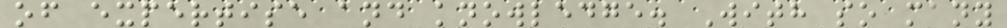of expertise and knowledge. With so many
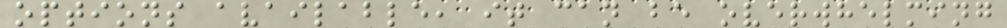options available, it can be overwhelming
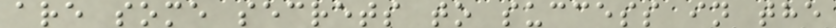are some secrets to success in the
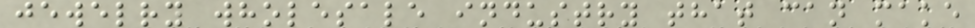jewelry wholesale industry that can make
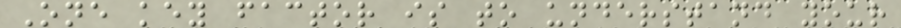One key factor is to understand your
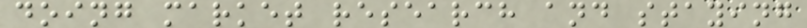doing market research and staying
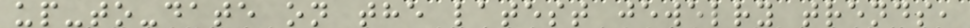up-to-date on the latest jewelry trends,
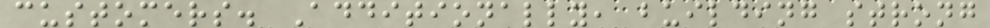customers. Additionally, building strong
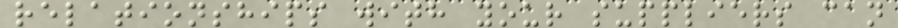relationships with your suppliers can
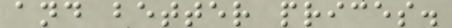and better prices.
